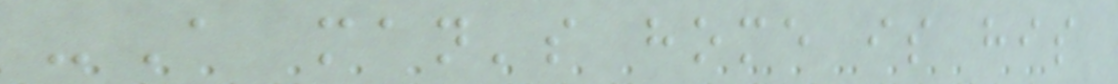-A man's home is his
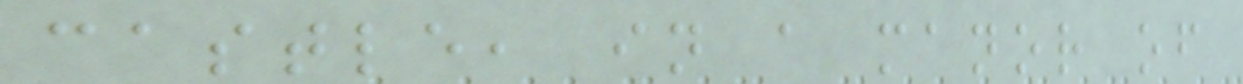castle, in a manor of
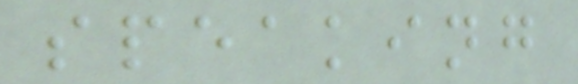speaking
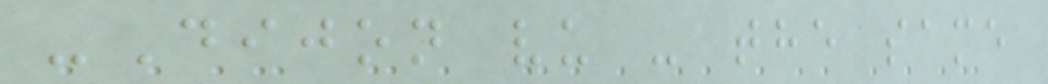-Dijon vu - the same
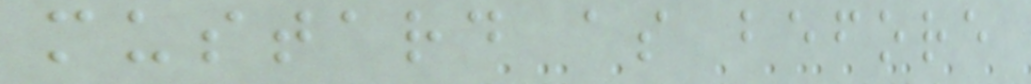mustard as before
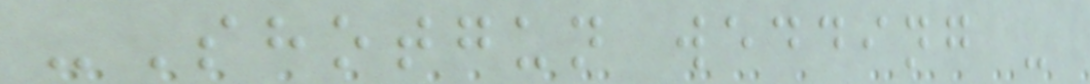-Shotgun wedding -
